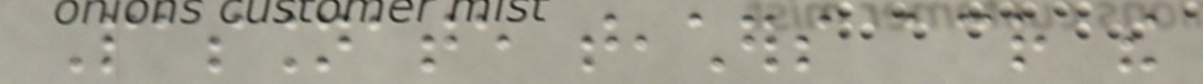Passionate teachers across the
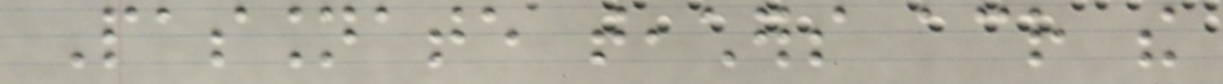Passionate teachers across the
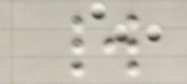world
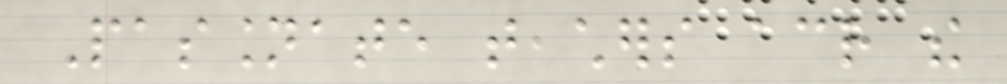Passionate teachers across the
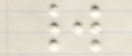world
